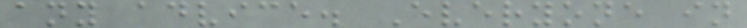any advice. Everyone in
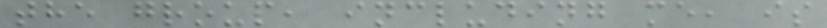the group, including me, is
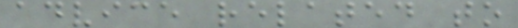advice related to
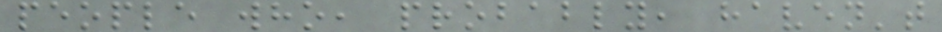people who, probably, haven't
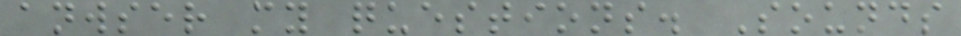anwser my questions. Sounds
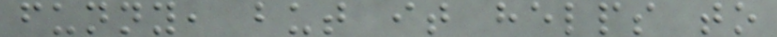funny, but it helps to
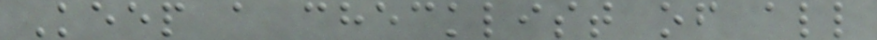Keep a checklist of all
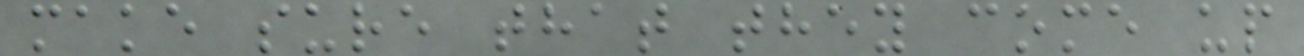make sure that they come up
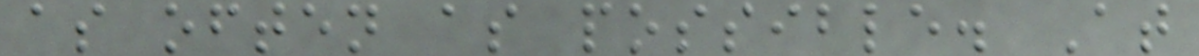as often as possible. At
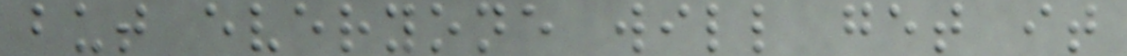but everyone will get it
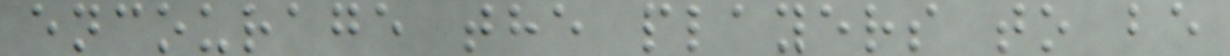encourage the players to be
